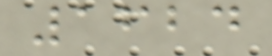1624
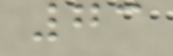73
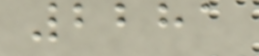2281
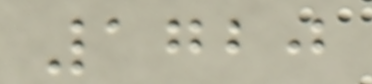1720
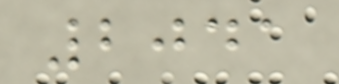2041
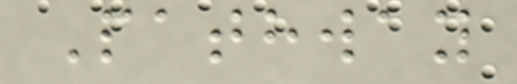Pathway
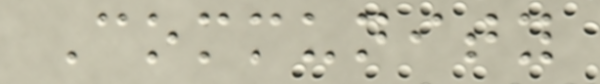Community
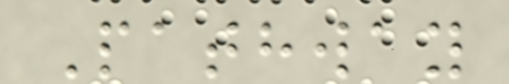Pathway
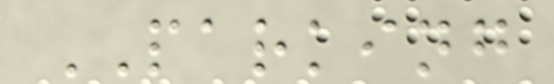PARKING
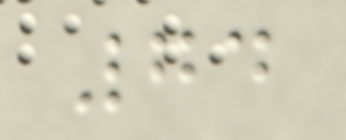74
